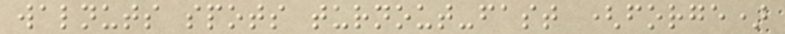walnuts spots turnout-fast (forge)
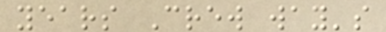years Crew way's
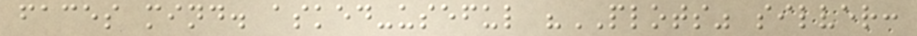faces mind. asked-useful "PLOTS" silver:
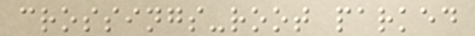crossings-root parked
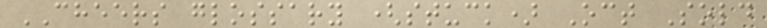CHEERS glossary (stuck) Oct Sold
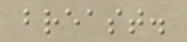breast.
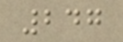247
